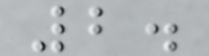2.
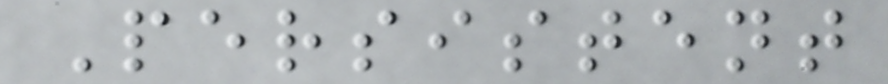Persistent
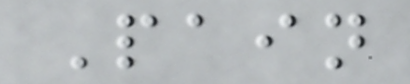Pain
